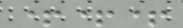+++
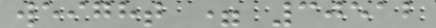weight = 30512
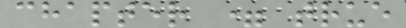chapter = true
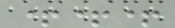+++
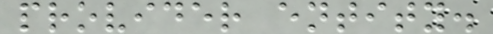provider entity.
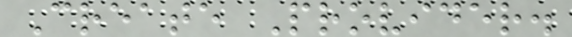Create Provider.
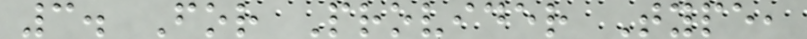3. For Provider Type,
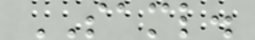SAML.
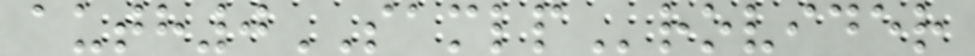auth0SAMLProvider
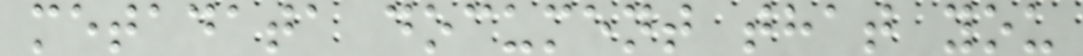metadata document that you
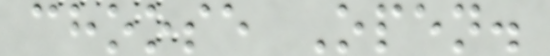choose Open.
